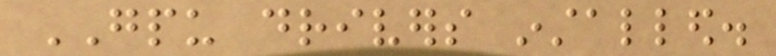GPU drivers installed.
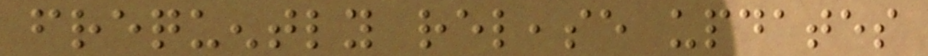frequently release updates
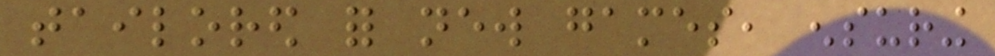tailored for new games, ensuring
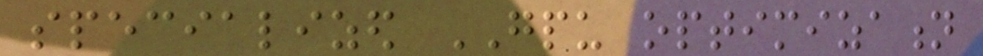specialized GPU optimization
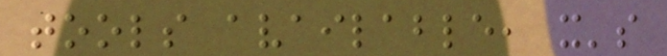tools available, it's
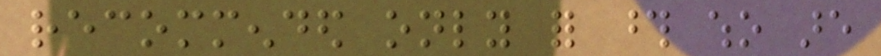recommended only for those who are
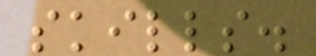skills.
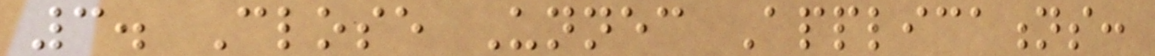3. Close Unnecessary Applications:
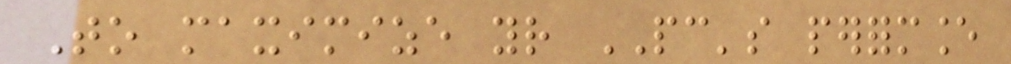To maximize your PC's performance
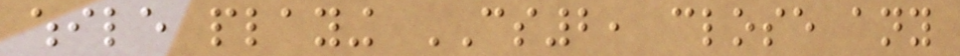while playing CS2, close any
